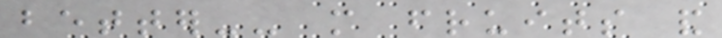better-- more fruits and
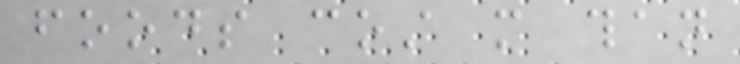foods cost more than
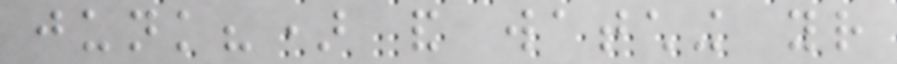junk?) and watching your
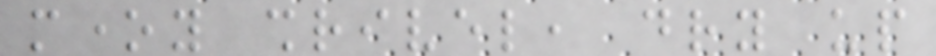money shrivel, dry up
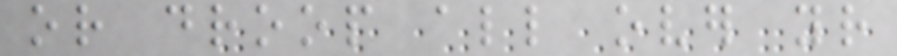or droop all over your
